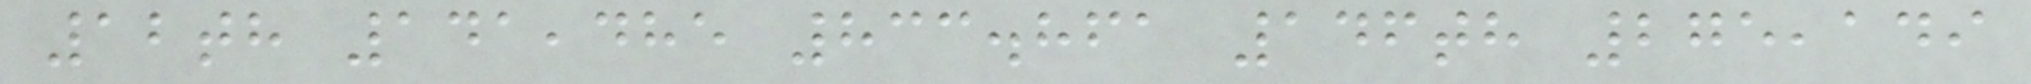12th 141,485 833.861 146th 275,149
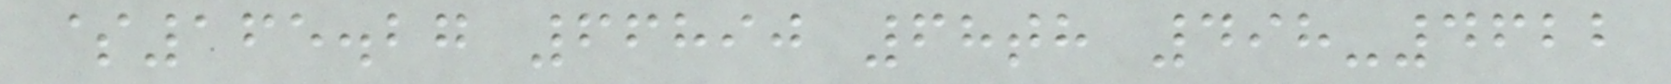$165.27 66890 68th 498-4622
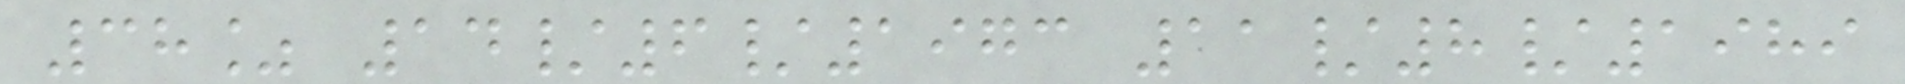38% 14/6/1973 11/8/1989
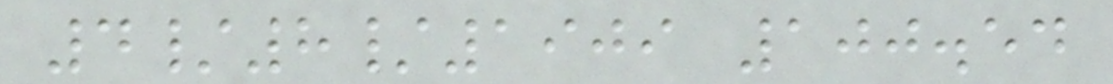4/8/1909 100.54
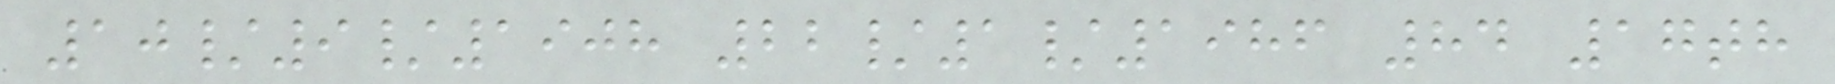10/9/1908 22/1/1986 84 17th
